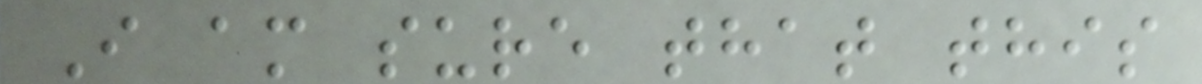I am sure that this
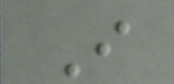I
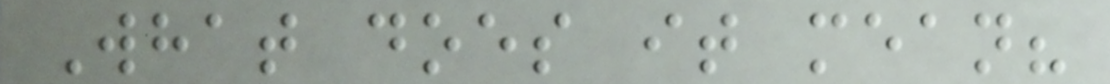What does it mean?
